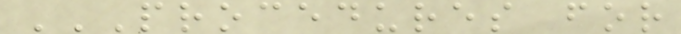PROCEDURES FOR
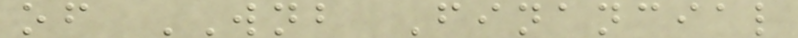of WNB Financial
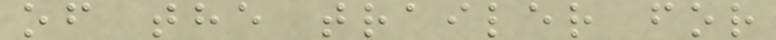of the trailer for
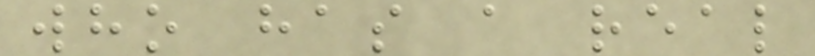who has a real
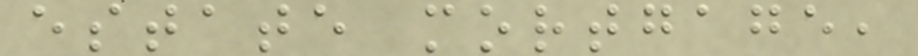estate mortgage,
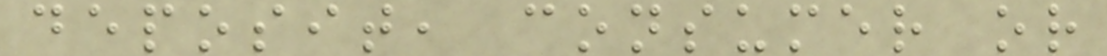deposit, consumer or
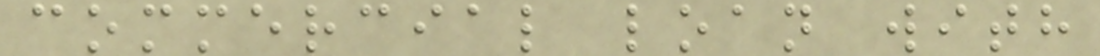commercial loan with
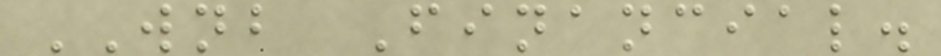WNB Financial.
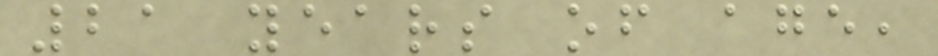21 years of age,
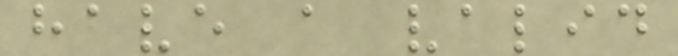have a valid
